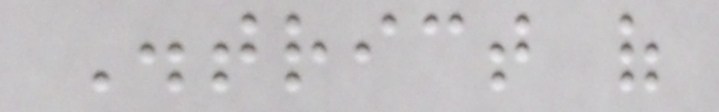District of
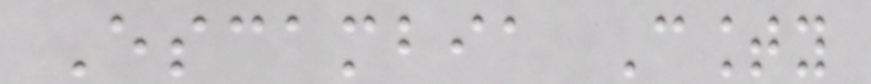Escambia County
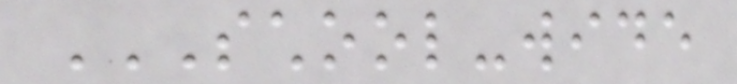SCHOOL-WIDE
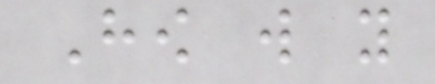How will you
